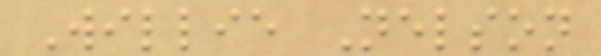Willie Nelson
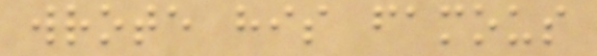wrote his famous
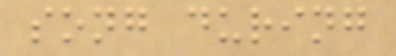song during
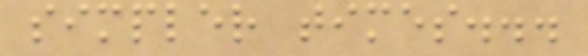simpler times...
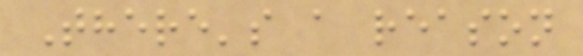There's a reason
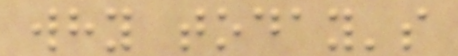why today's
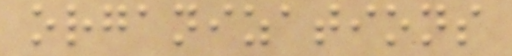organizations
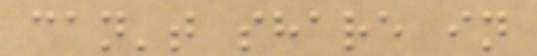can't share in
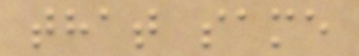that same
